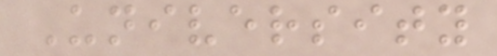University
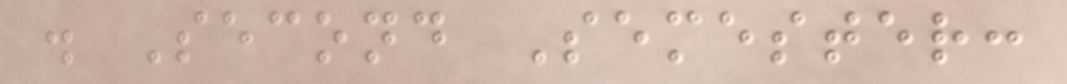. Second Semester:
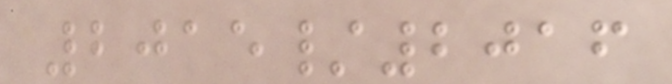2015/2016
